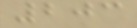203
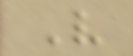V
